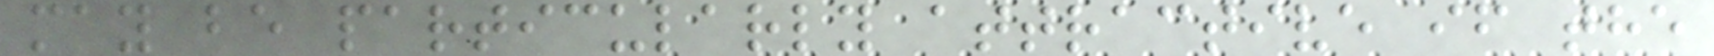may be particularly attractive if the
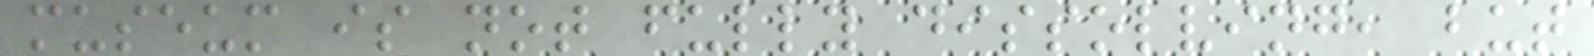museum is not fully dissolving, but
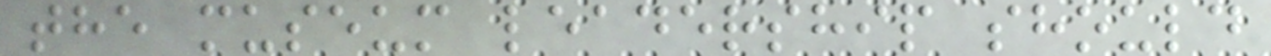the museum leadership should
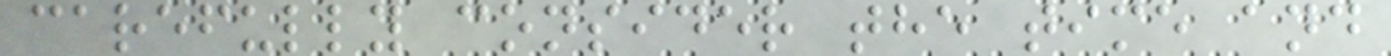carefully consider the time and
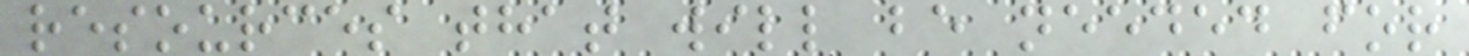resources that will be needed for
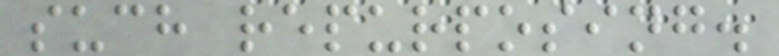such repurposing.
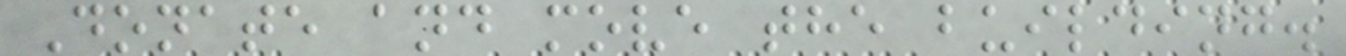Donate and move the building.
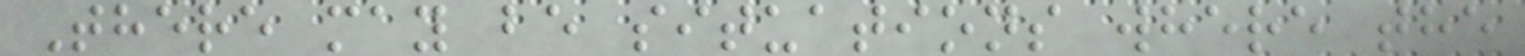There may be situations where the
